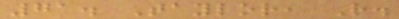71. Taylor, R.
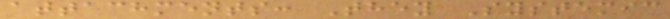attachments: They Systemic
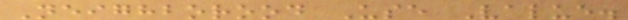Neighborood Use Value.
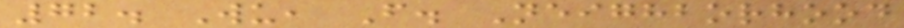72. Wu, F. Neighborhood
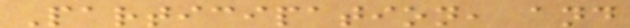Participation, and
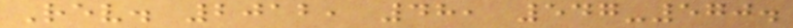Rev. 2012, 48, 547-570.
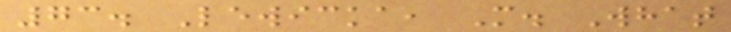73. Lewicka, M. What
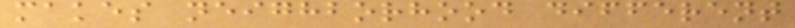makes neighborhood different
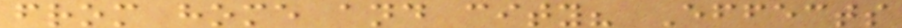from home and city? Effects
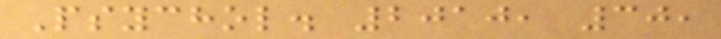Psychol. 2010, 30,
